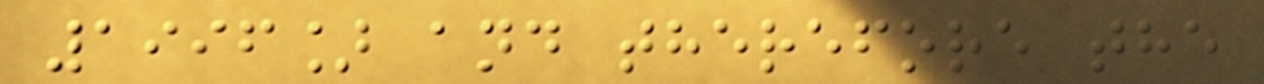1996] and therefore the
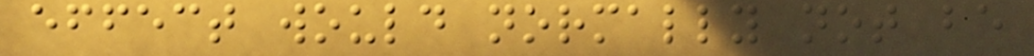effect would normally not be
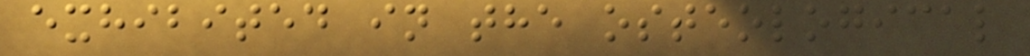exhibited in the osteological
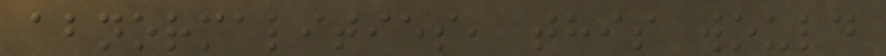abnormalities, this would
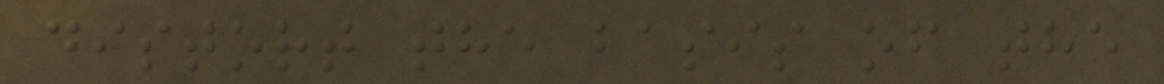distort the basis of the
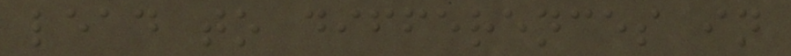lead to differences in
